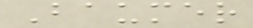Baumer
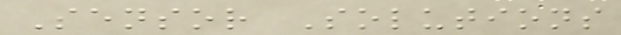Sensor Solutions
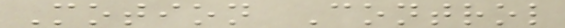Motion Control
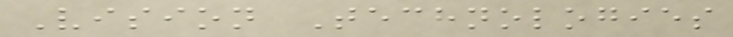Vision Technologies
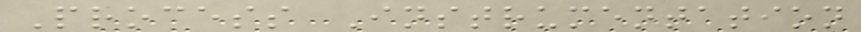Process Instrumentation
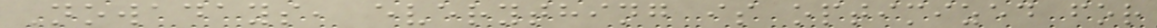Nowadays, everything is optimized for
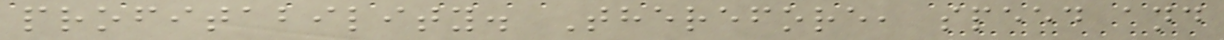profitability. Therefore, speed and
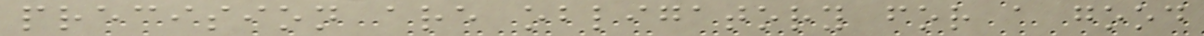precision are obligatory for a good
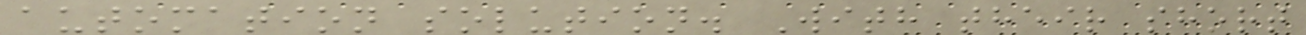automation solution. With their short
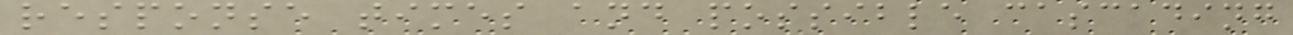response times and possible cascading
